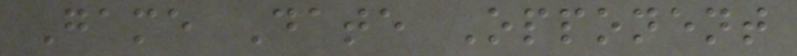Game Date Opponent
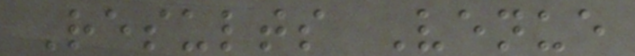Results Venue
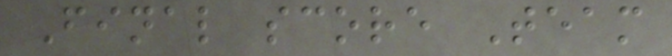Final score Team
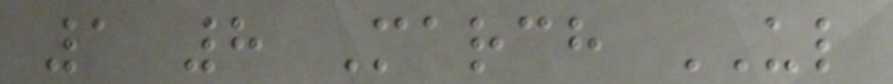1 8 March UL
